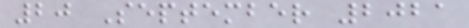20 September 2021
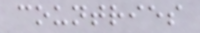countries
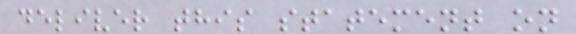deliver this statement on
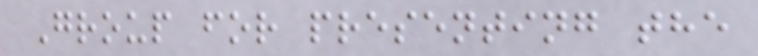Group for presenting the
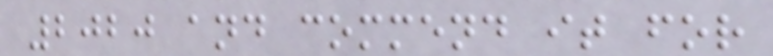2020 and commend it for
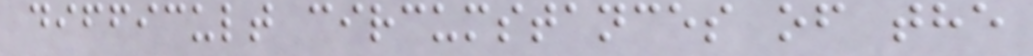difficult circumstances of the
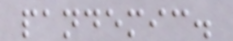pandemic.
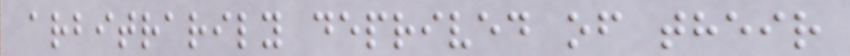arbitrarily deprived of their
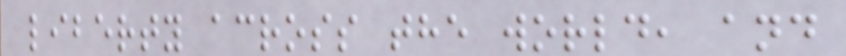liberty across the world, and
